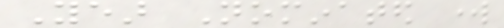Year Nominated work
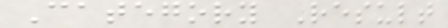Category Result
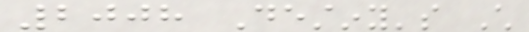2008 Destiny's Child
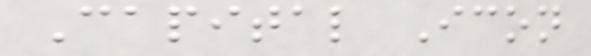Capital Icon
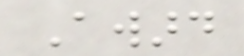Award
